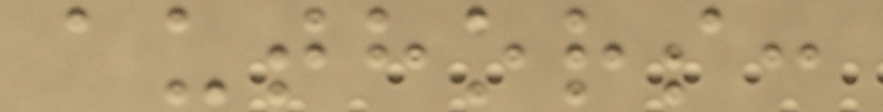authors:
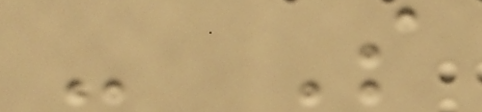- S
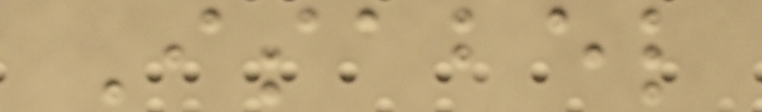Isabel
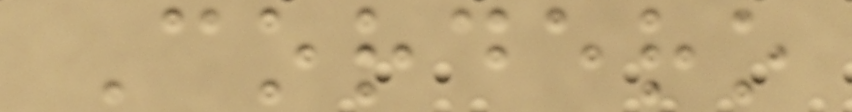Cordero
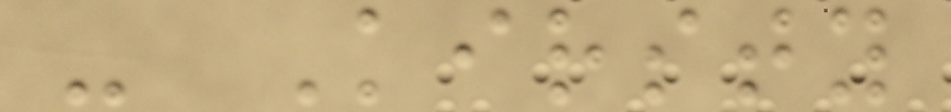- Kirsty
